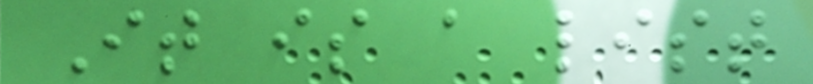It is a list
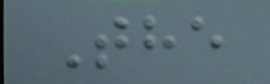The
